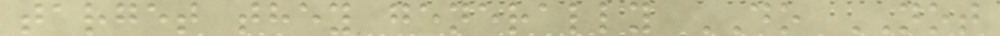target they generally DO NOT
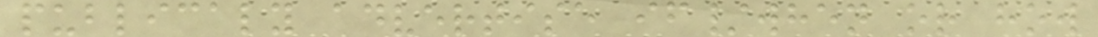publicaly advertise if/when or how
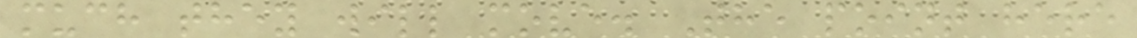much they will move. The point here
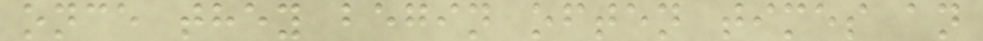once they begin often times an
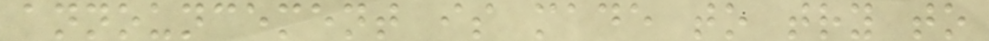announcement is made to try to
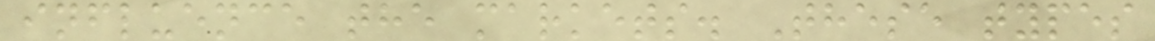influence the markets. These types
